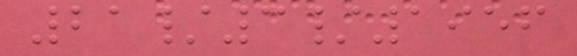21/3/1956
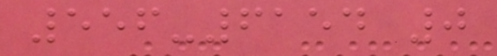556-6154 0
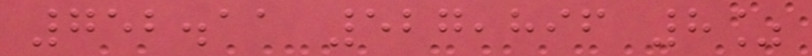752.11 527,896 8%
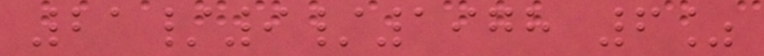21/9/1978 6%
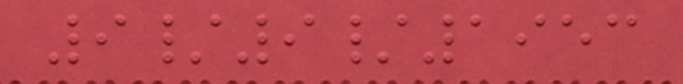9/9/1953
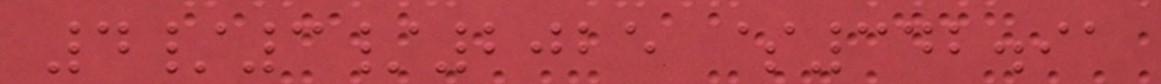4/3/2025 $342.91
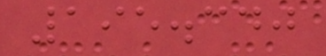195.340
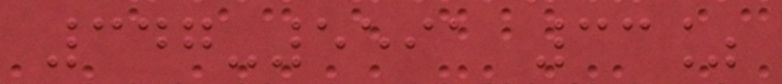347-5591 33%
